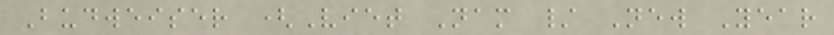Budweiser (Viet Nam / New Year
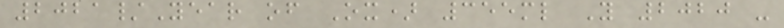2021/Year of Ox) 355ml Y 2020 -
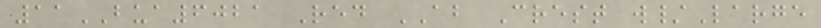11BUA6021 Red AB Crest w/Large
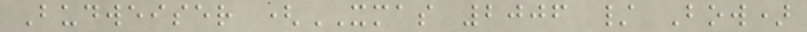Budweiser (XMAS 2006 / Bow)
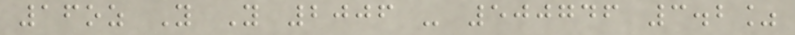16oz Y Y 2006 - 500746 3.2%
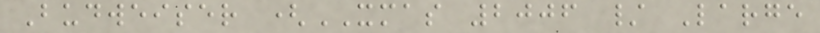Budweiser (XMAS 2006 / Large
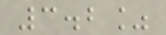3.2%
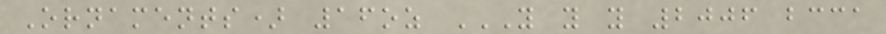Ornaments) 16oz Y Y Y 2006 BCCA
